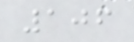106
